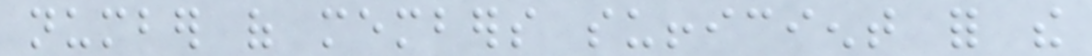number of members sufficient for the
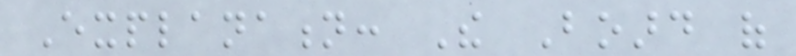Explanation: The Board of
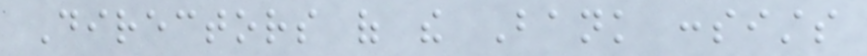Directors of the Bank consists
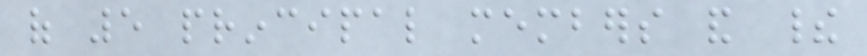of 5 principal members and their
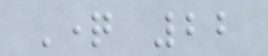Question 22
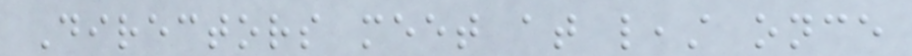Directors meet at least once
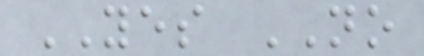YES NO
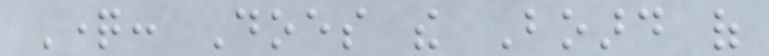Question: Does the Board of
